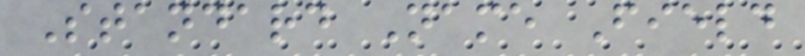Standard Name Field
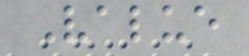Value
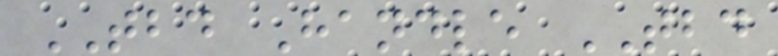TBD Handle TBD
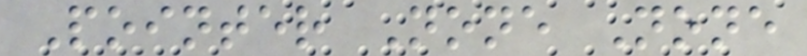Pointer None None
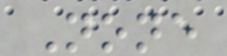None
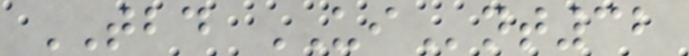TBD UInt32
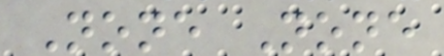None None
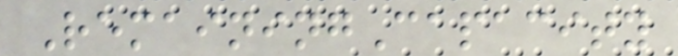RemainingCapacity
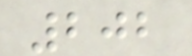202
